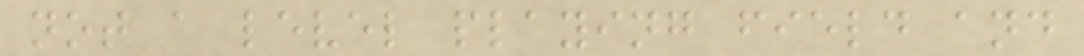not a level playing field and
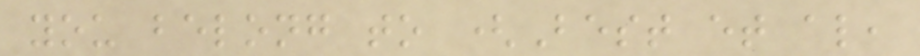you belong to (Best et al,
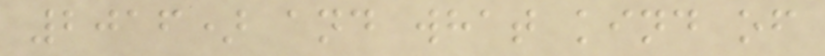2016) and what kind of
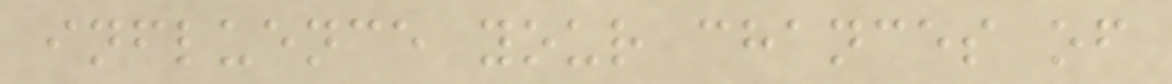influence your chances of
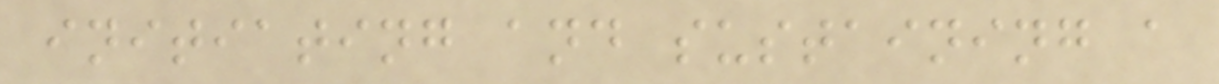initiating and sustaining a
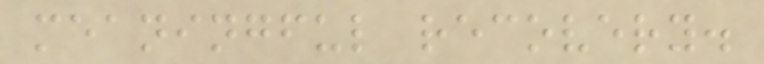meaningful recovery.
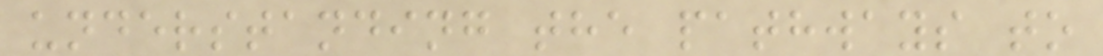understanding the pathways to
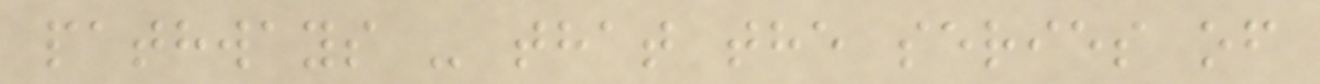pathways - that the series of
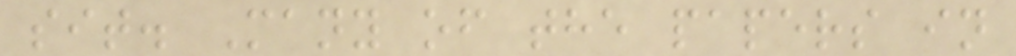sit. Many of the papers in
